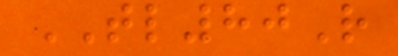TL80R
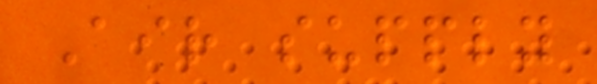Air supply
